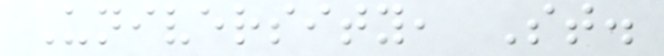University, St.
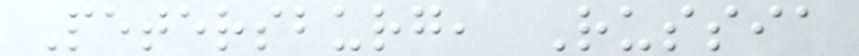Petersburg, Russia
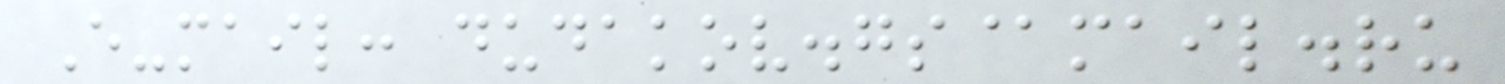E-mail: dudakov.gs@mail.ru
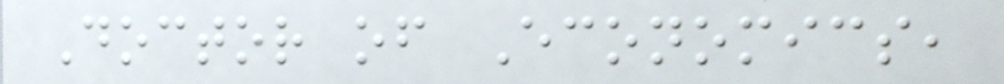Doctor of Economics,
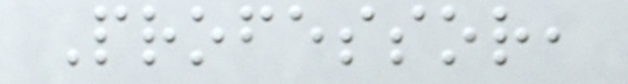Professor,
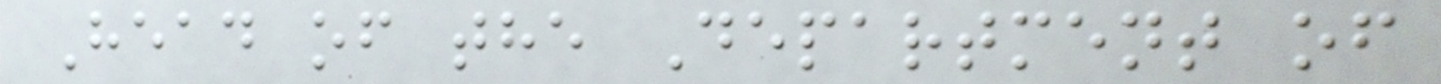Head of the Department of
